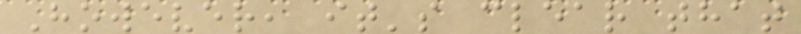However, it's clear that
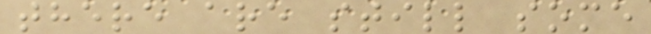there are still some
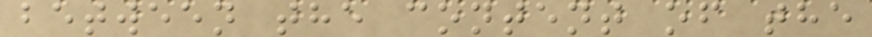between the content of the
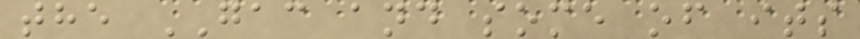the GAC and some of its
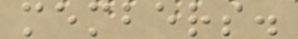members.
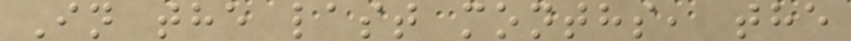In the last months, the
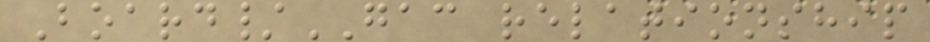Board/GAC relationship
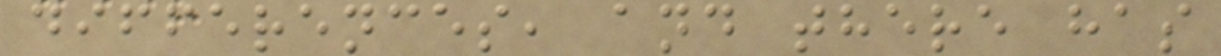differences, and there has
